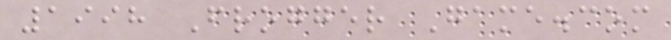1998 Frogger Game.com
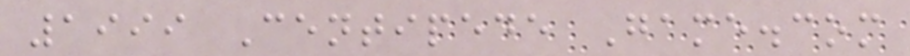1999 Centipede Game.com
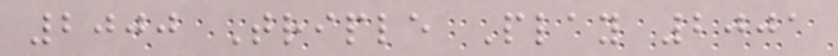2000 Triple Play 2001
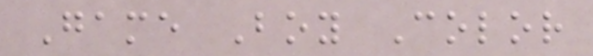Game Boy Color
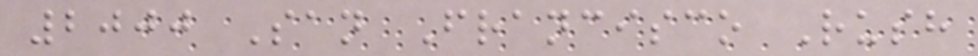2000 San Francisco Rush
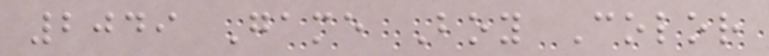2049 Game Boy Color
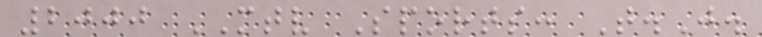2000 MTV Sports: T.J.
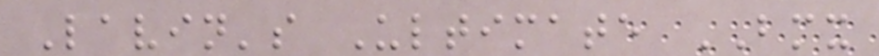Lavin's Ultimate BMX
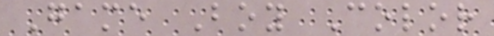Game Boy Color
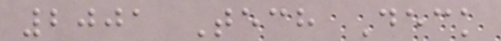2001 Tech Deck
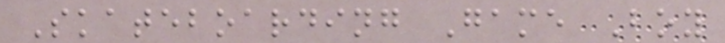Skateboarding Game Boy
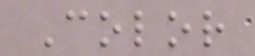Color
